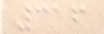316
